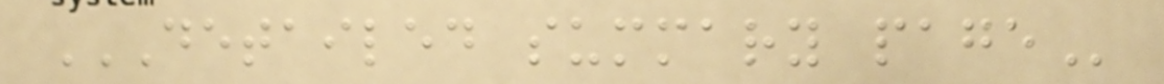DETAILED SUMMARY PAGE
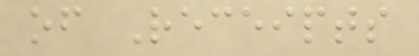of Receipts
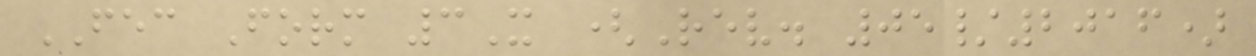FEC Form 3X (Rev. 05/2016)
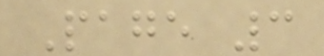Page 3
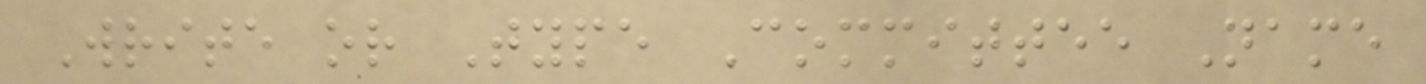Write or Type Committee Name
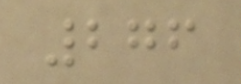276
